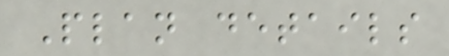Plan details
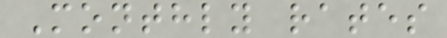Monthly rates
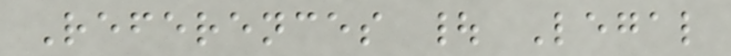References | Legal
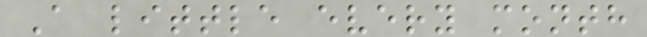A little every month
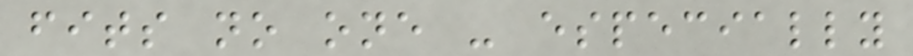fits no one - especially
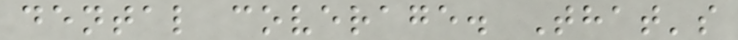dental coverage. That's
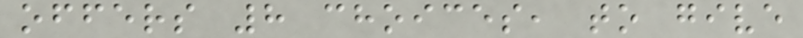offers 8 choices, to give
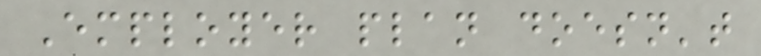Employer plan doesn't
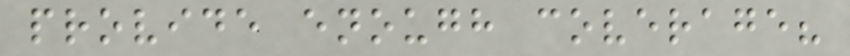provide enough coverage?
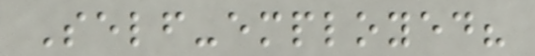Self-employed?
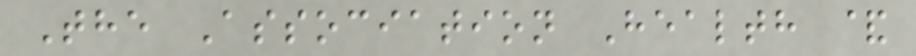The Association Health &
